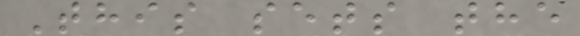This sets the
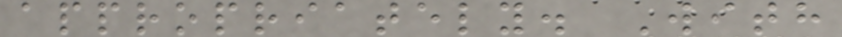appropriately. With
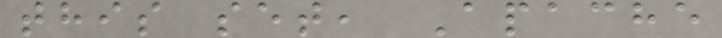this set, Apache
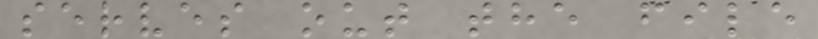serves out the file
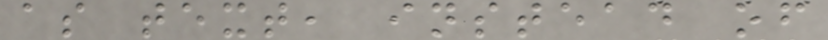as text, instead of
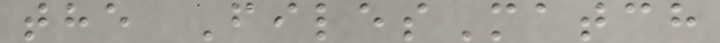the FilesMatch
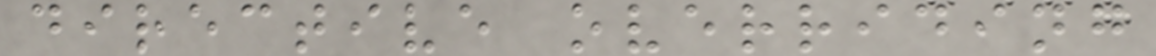directive overriding
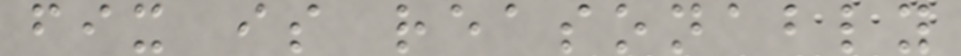fix is reasonably
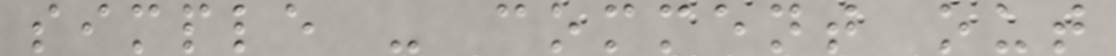simple - comment out
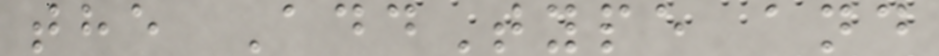the AddType and
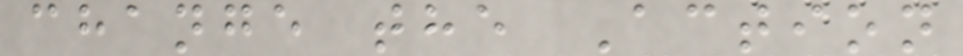change the Action
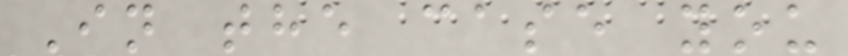In the case you
